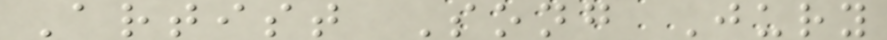Artist Song Jury
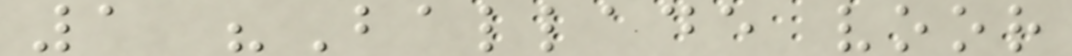1 "Ballade voor
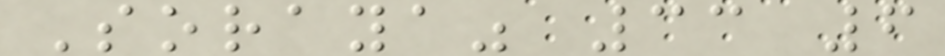Soraya" 33 6
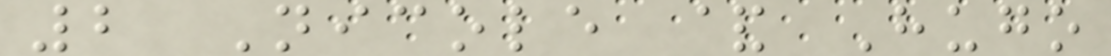2 Nicole & Hugo
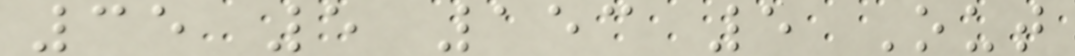35 5 153 5 Out
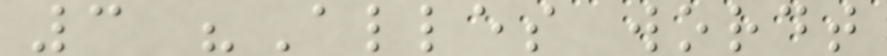3 "Alles wordt
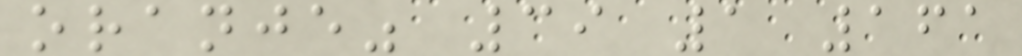oranje" 39 1 161
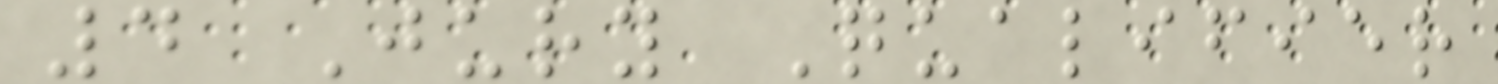4 Jury Qualifier
